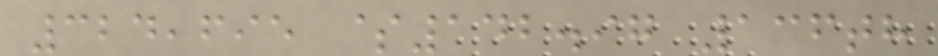324,695 $142.97 136th
